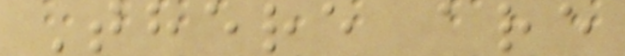There are
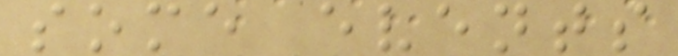some events
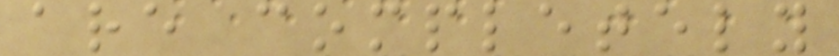are completely
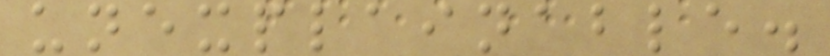unexplainable.
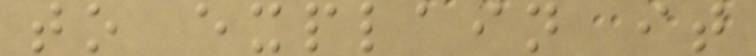to explain it
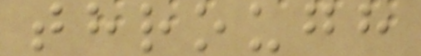through
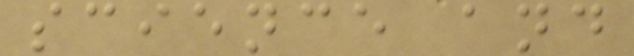science and
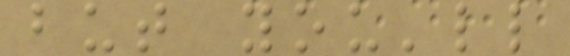but you'll
